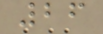26
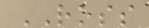ROSS
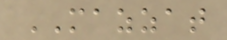MAZZAT
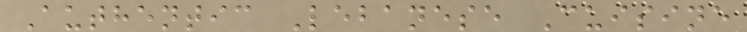Authentic Lebanese Cuisine
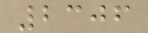2306
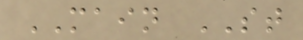MAIN ST
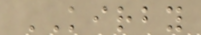KIRBY
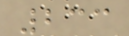233
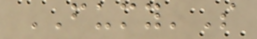FUMY'S
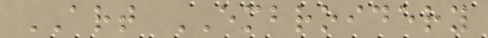ART EMBROIDERY
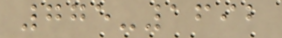775-1692
